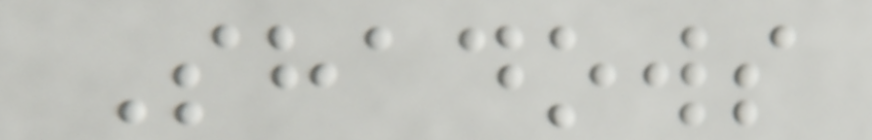Shadows
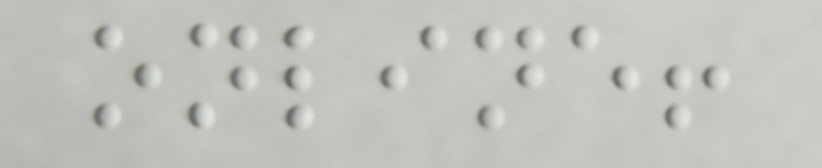online!
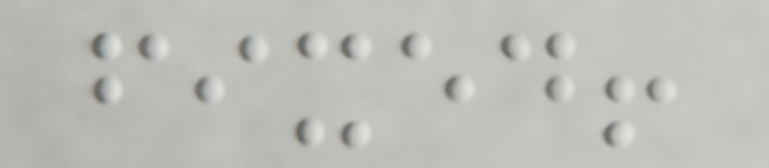fixed!
